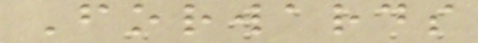Forwards
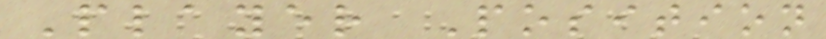Player Position
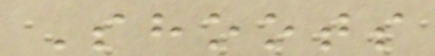Shoots
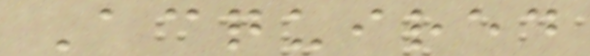Acquired
